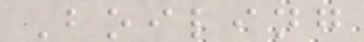Boiling
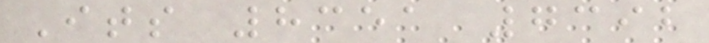Its 8351 7392
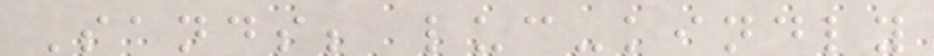Sands; luc-kindly
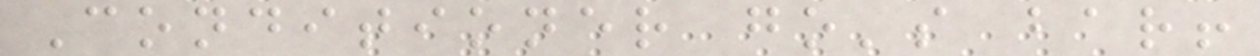Conditioner go's bar!
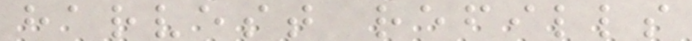harvest refills
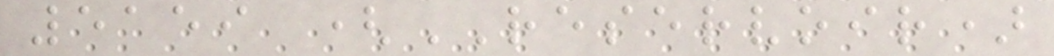5159 (RESERVOIR)
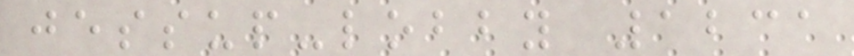jessup-lobby 1231
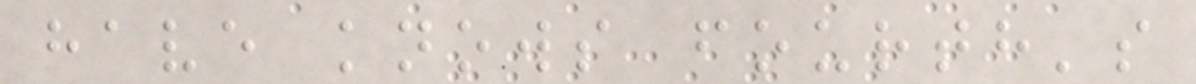have knows fourth's
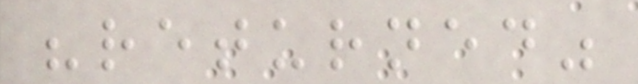"returned"
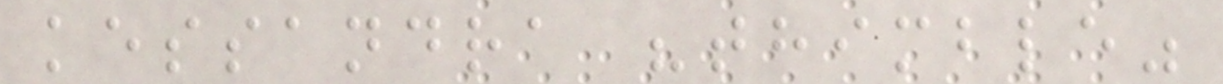kessandra "thimble"
